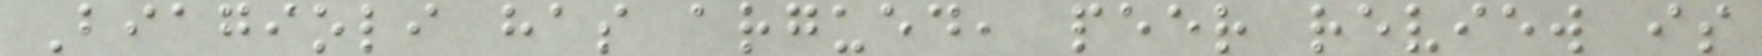Biagioli has argued, peer review is
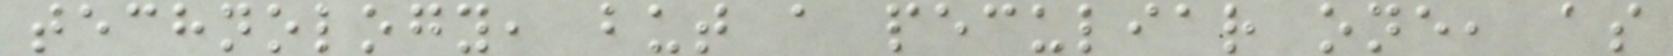technology, but a peculiar one, as
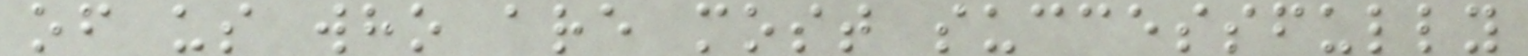of us who are most successfully
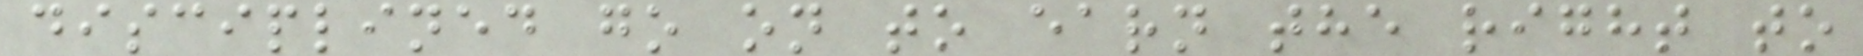disciplined go on to earn the right to
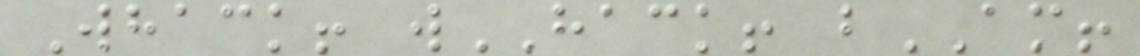Whack! wHACK! bAM!
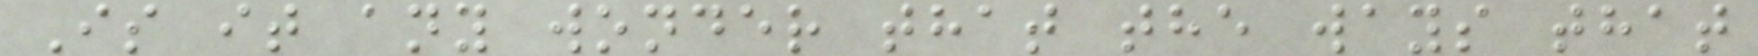Is it any wonder that the ways that
